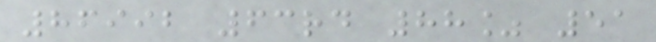86992 63rd 88% 51
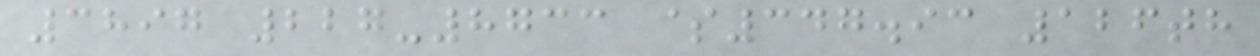3897 227-8733 $347.93 126th
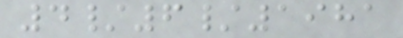4/6/1981
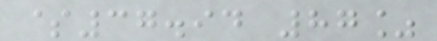$37.94 87%
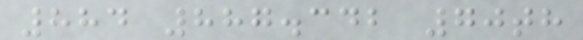884 887.342 70th
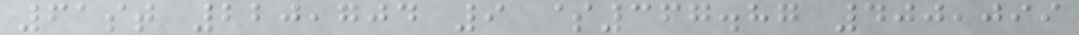61st 220,704 9 $367.87 400,099
